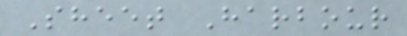Sheet Harbour
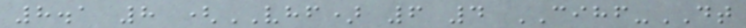8.1 8 (VHF) 6 4 CIHF-DT
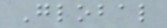Global
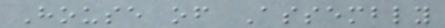House of Assembly
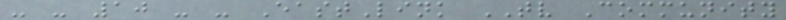- - 10 - - EastLink TV Community
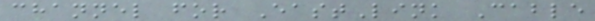channel for EastLink Cable
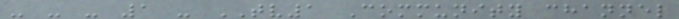- - - 1 - TV1 Community channel
